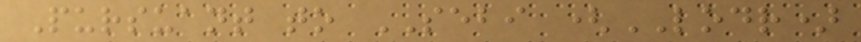Pursuant to SEBI (LODR)
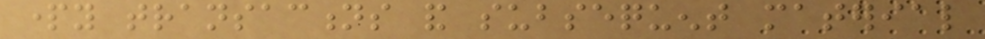party transactions and subsequent material
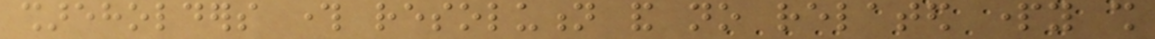shareholders through resolution and no related party shall
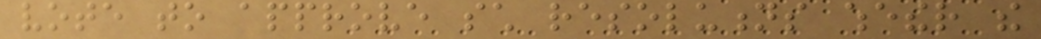vote to approve such resolutions whether the
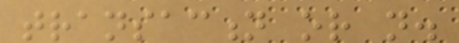transaction or not.
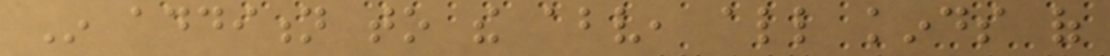In addition to the above, all kinds of
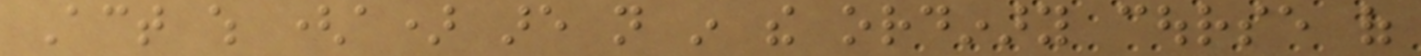Act which (a) are not in the ordinary course of
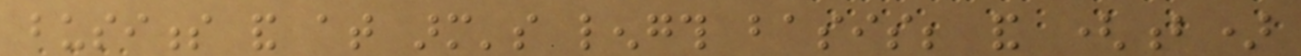business and at arm's length basis; and (b)
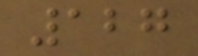127
